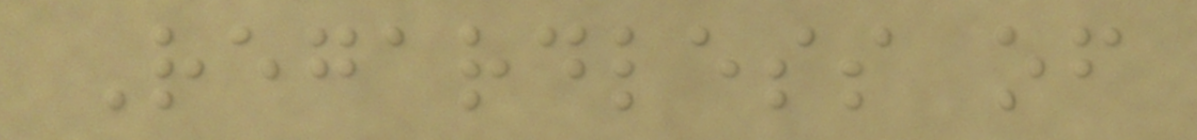Regardless of
